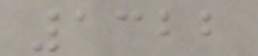1322
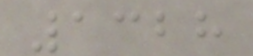1328
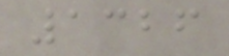1326
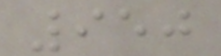950
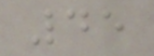45
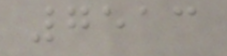7513
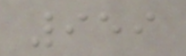959
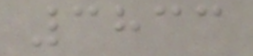3833
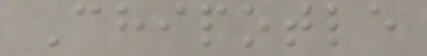Chipotle
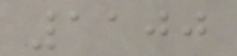1100
